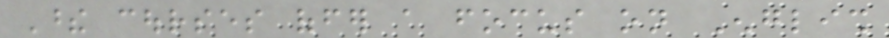These courses offer a focus on English
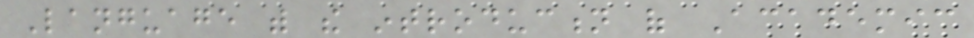Language with the introduction of Academic
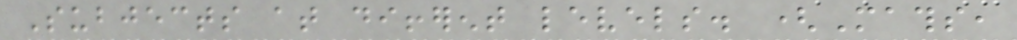Subjects at different levels. (Maths,
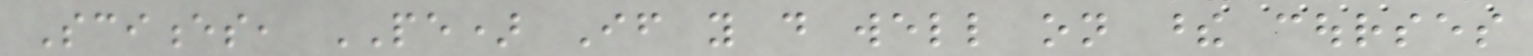Sciences, PE) If you do well on these courses
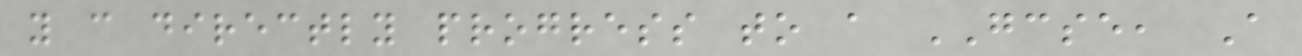you can directly progress to a GCSE, A
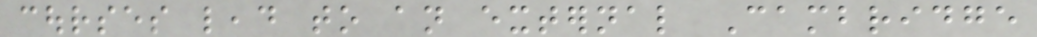courses lead to an external Cambridge
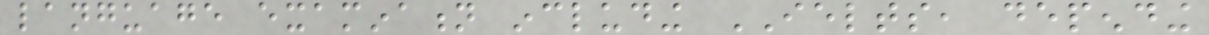language examination including IELTS, depending
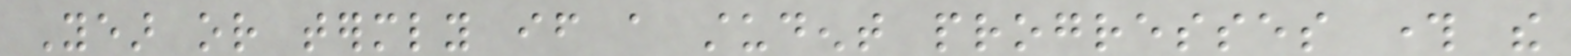Year or termly if a student progresses through the
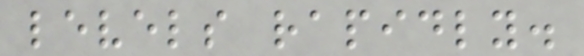levels rapidly.
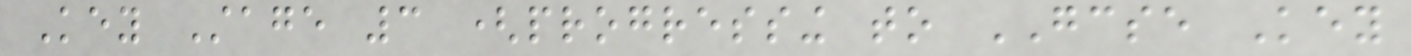Key Stage 3 (progressing to GCSE Key
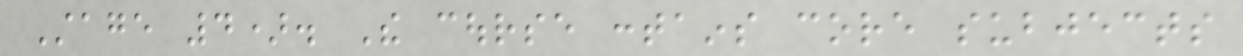Stage 4). The course contains core subjects
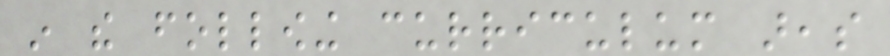in the following curriculum areas
